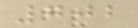702
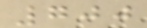700
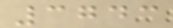3743
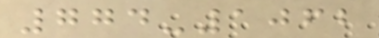774-1062
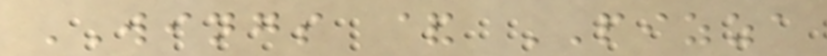WINGS & PIZZA
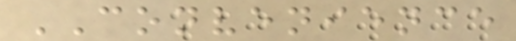CONVENIENCE
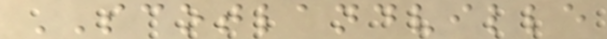SCOTLANDVILLE
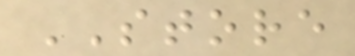STORE
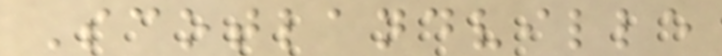Scotlandville
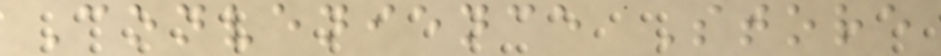Convenience Store
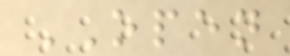OPEN
